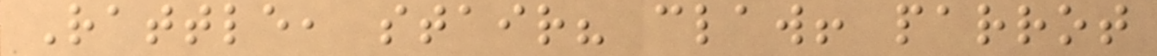Rattle, stair? claw! parrot
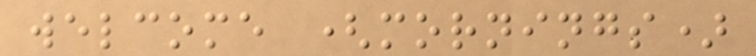welcome (mornings)
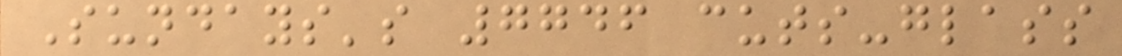Sundays's 7746 cuts-glass
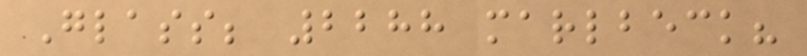Glass; 2288 marlbeck?
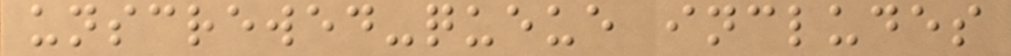unscrewed-queue includes
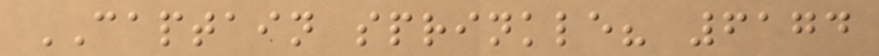CAPTAIN sprinkle? 6174
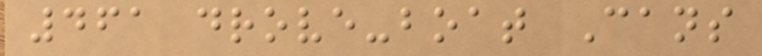461 drove-boat Cans
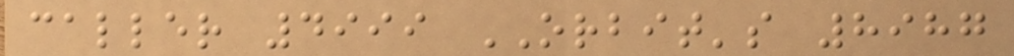caller 4999 ORBIT's 8987
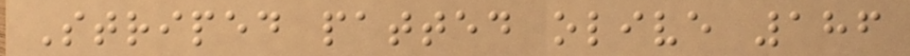Striped patted olive 186
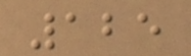125
